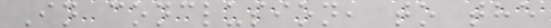In conclusion, to the
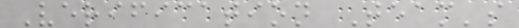Verification Team's
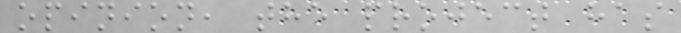opinion, the project has
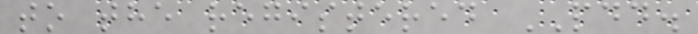to the registered PDD.
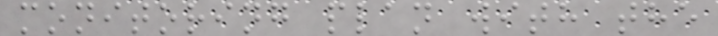monitoring plan with the
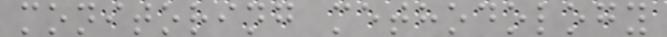monitoring methodology
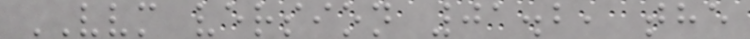VVM version 01.2, the
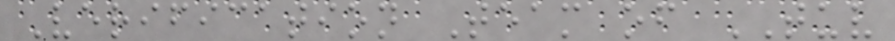Verification Team of TUV
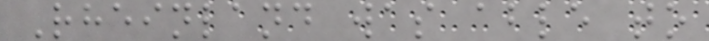Rheinland was able to
